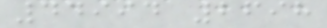44994 2698
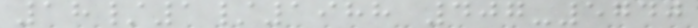18/1/1988 407-5740
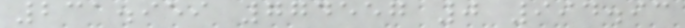231.959 774557 0 994.93
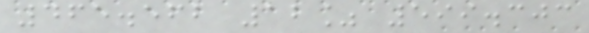465.562 12% 599.303
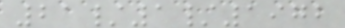21/1/1972
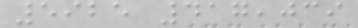5925 417,039
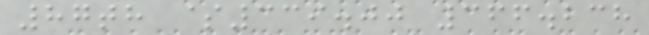87th $339.00 366.238
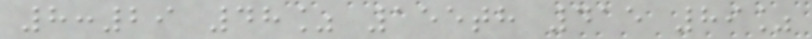8:29 48% 155th 415 89%
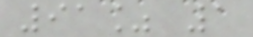91% 1
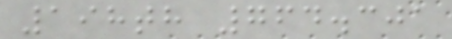198th 764.301
